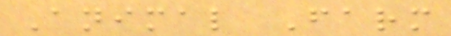Animal Farm
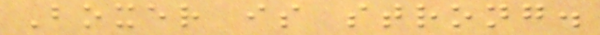Boxer is strong.
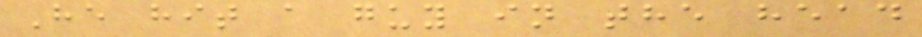He hit a guy in the head
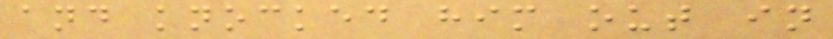and knocked him out in
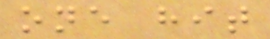one hit
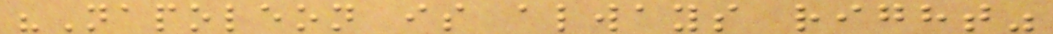"Napoleon is always right"
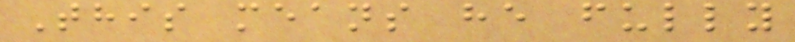This means he fully
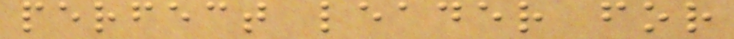perfect leader for
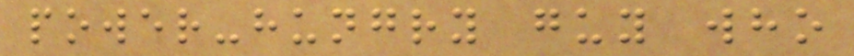power-hungry guy who
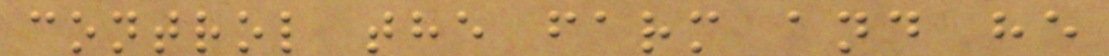control the farm and he
